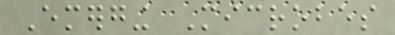Emerging Microbes
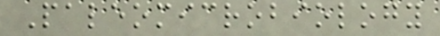Paleomicrobiology
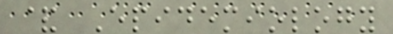& Epidemiology
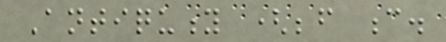Antiquity (before c.
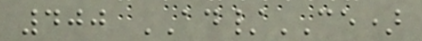400 AD/CE)
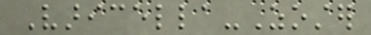Varicella-Zoster
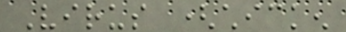Virus (chicken
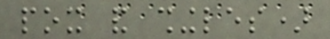pox and shingles)
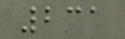231
